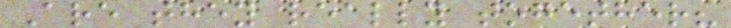Are they really together?
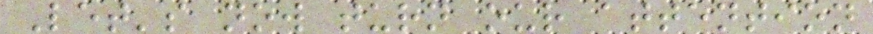Let's now turn our attention
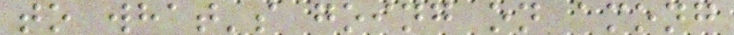to what's going on among
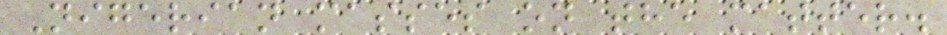Nigerian masses on the matter.
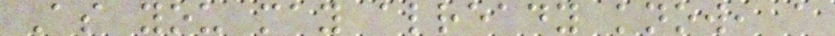As you may already know, a
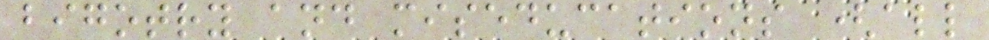bigotry and miseducations (all
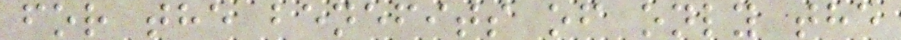for the benefits of only the
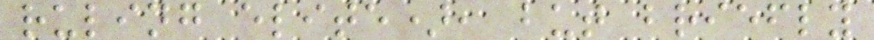ruling elite), but briefly
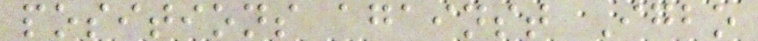positions against Igbo
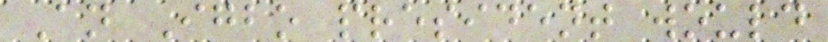An Igbo president would
